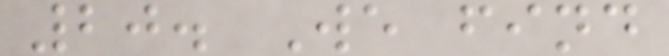20. We find
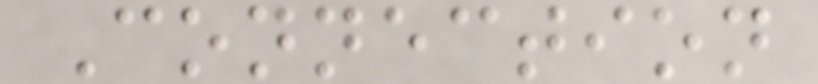Connection
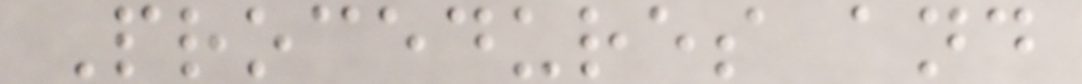Procedures and
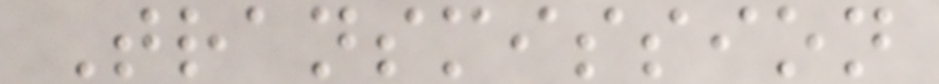Transmission
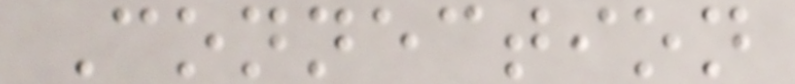Connection
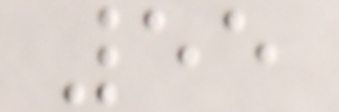55
